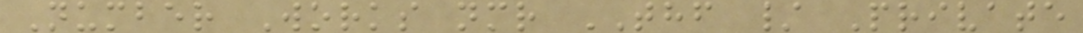Number Works nmr THF / Private
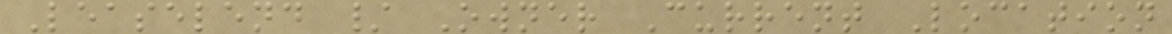Leaselend / Owner Current Location
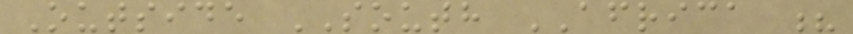Outside SOUTH AFRICA ?
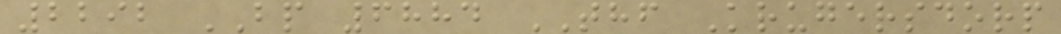2292 BP 6884 THF Krugersdorp
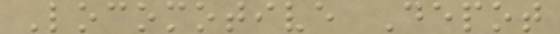Locomotive Depot
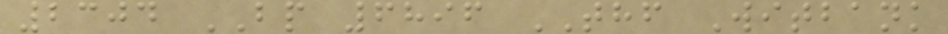2304 BP 6896 THF Witbank
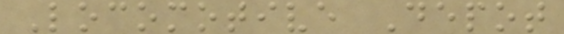Locomotive Depot
